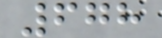678
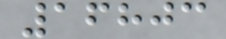16803
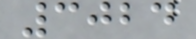3024
